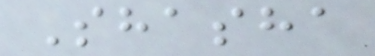Shasha
